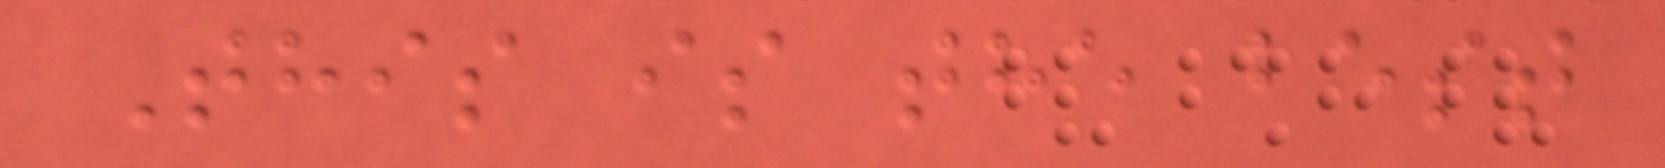This is the best
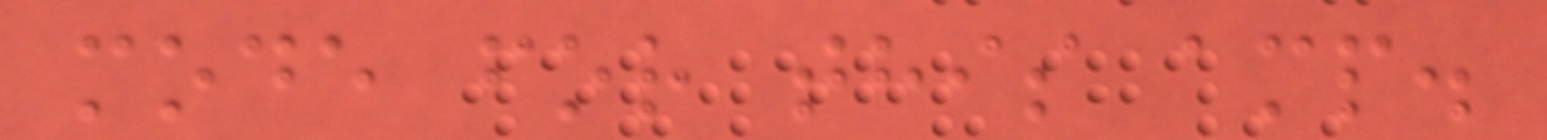mode for this amp.
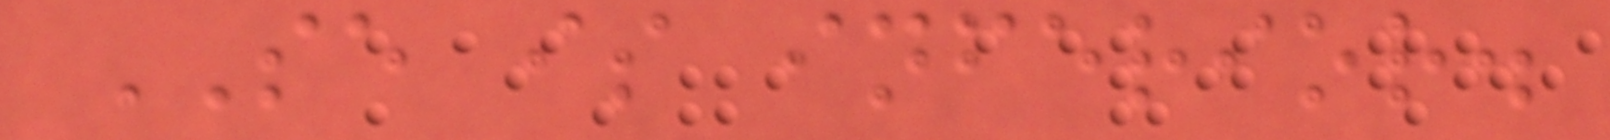SE is inferior.
